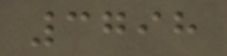3798
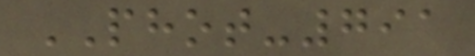PHOT-791
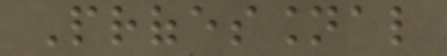Professional
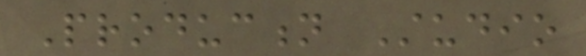Production Studio
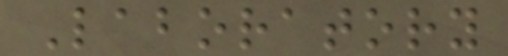Laboratory
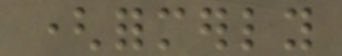(formerly
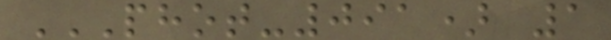PHOT-091) 1
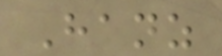Hanz
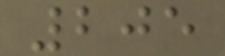205
